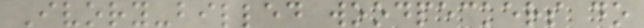Ivory-billed woodpeckers do
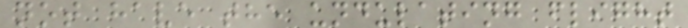not have the undulating flight
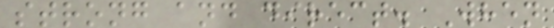strong and direct. When
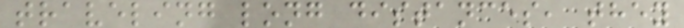traveling long distances, they
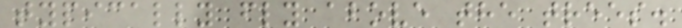typically fly above the trees.
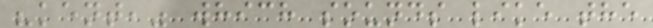"kent," which sounds like the
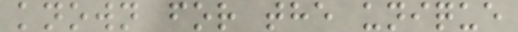known for the unique
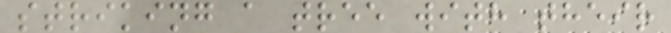striking a tree with their
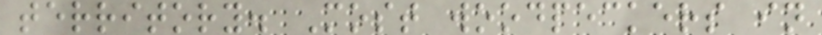territory. Most woodpeckers in
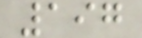197
